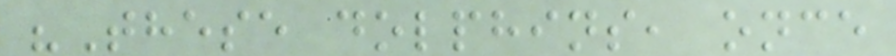"These dolphins, once
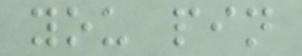you pin
